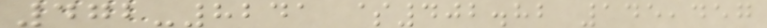472-8241 $402.82 145,457
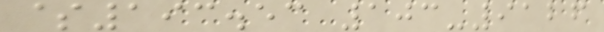$193.53 103-9126
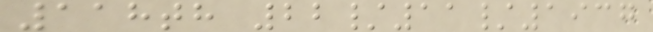118th 22/11/1937
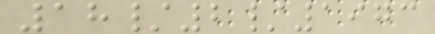18/2/1973
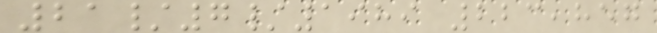21/7/1989 223,857
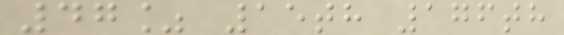47% 15th 176th
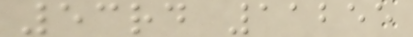53rd 11255
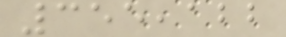355,122
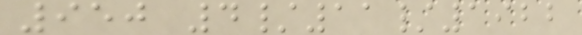950 4/11/1922
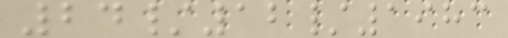24/12/1983
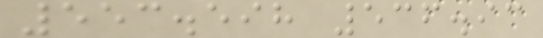553.598 536.93
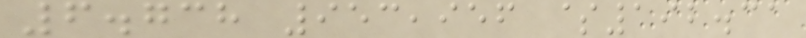6.738 953,956 $192.31
